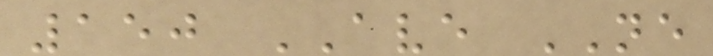150 AVE NE
